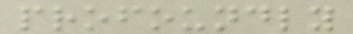profoundly
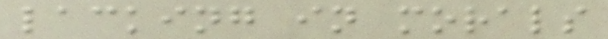lacking in morals
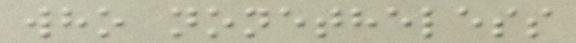who nonetheless
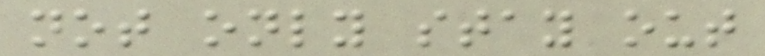not only stay out
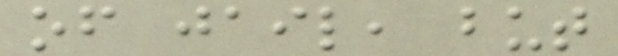of jail, but
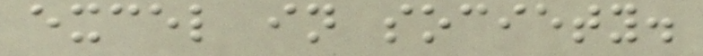excel in society.
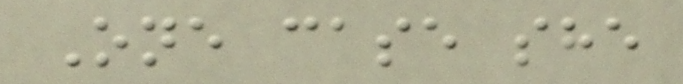One case she
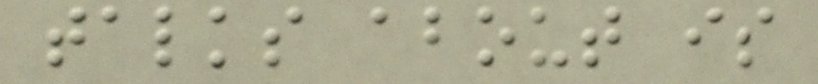talks about is
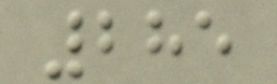285
